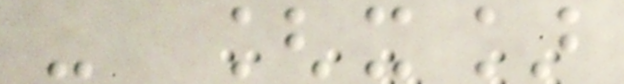- [x]
